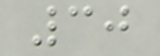30
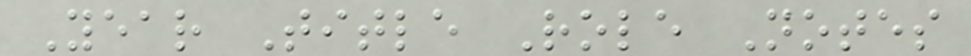Year Title Role Notes
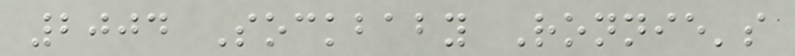2004 Sockbaby Ronnie's
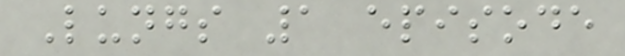Lungs 1 episode
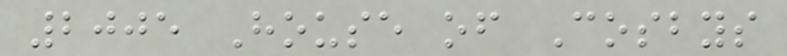2005 House of Cosbys
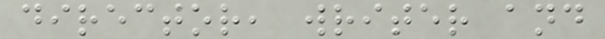director, writer and
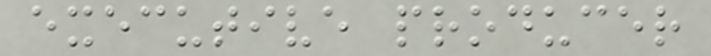executive producer
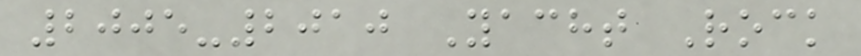2005-2010 Yacht Rock
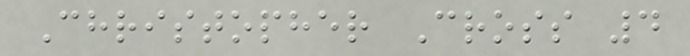Christopher Cross 4
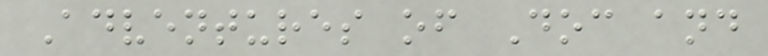Adventures of Doc and
